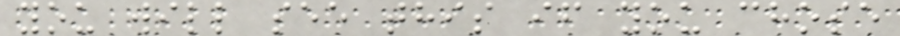you will see this if you chose
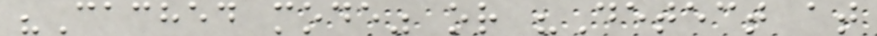"Cached mode" or "Detect at
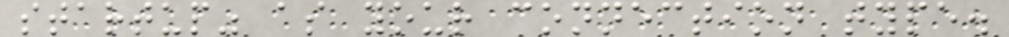startup" as your connection type.
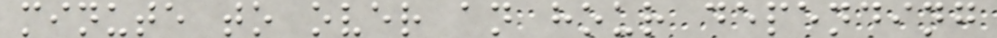minute to over an hour depending
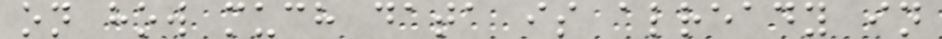on how much data is already in
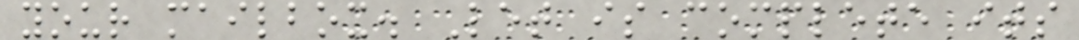your mailbox. Let is complete its
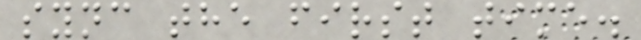sync the first time.
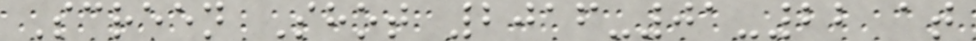Screen Shot 2016-01-22 at
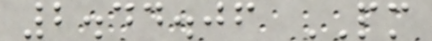2.44.06 PM
